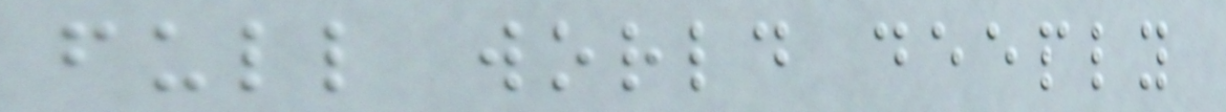full world deeply
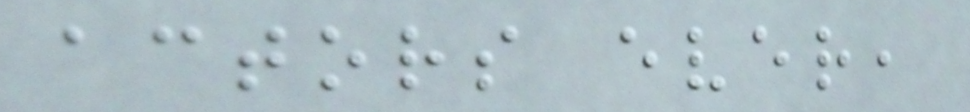actors ever,
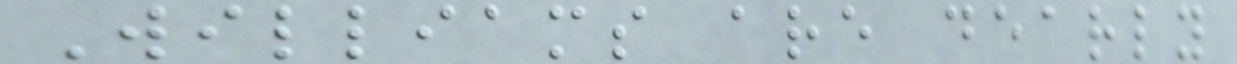Williams are dearly
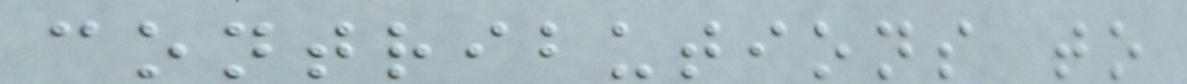contributions to
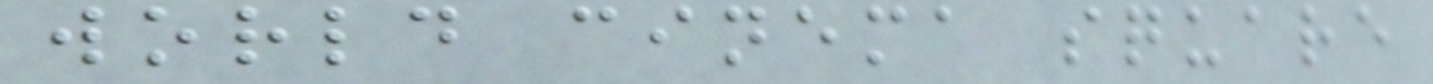world cinema square
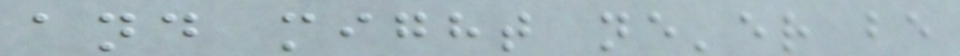and might ne'er be
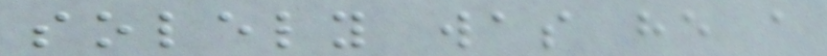solely was he a
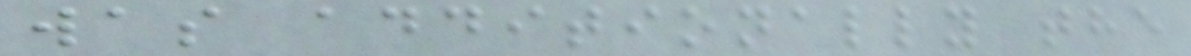was additionally the
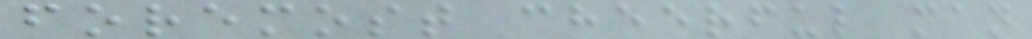foremost cheerful man
